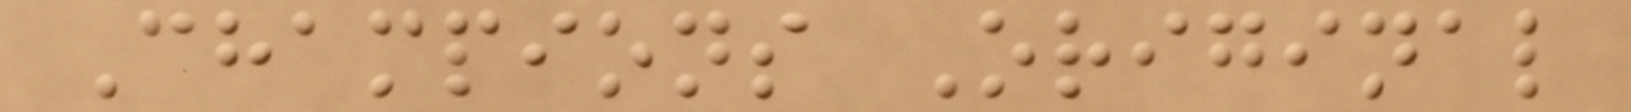Champions Original
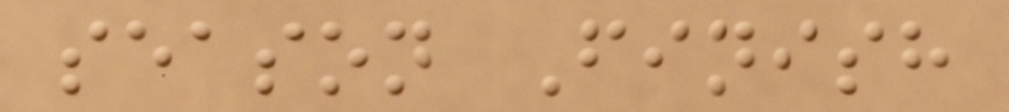season Finish
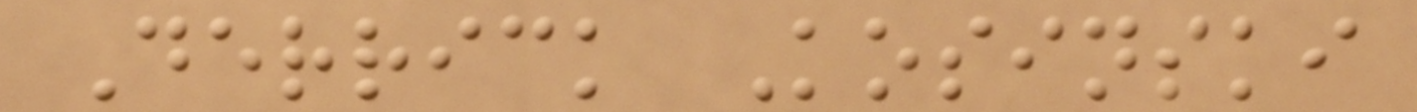Derrick Kosinski
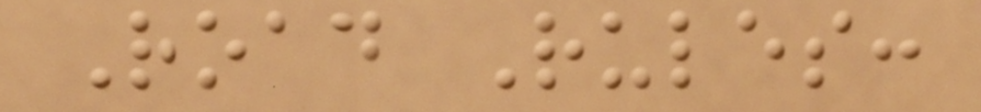Road Rules:
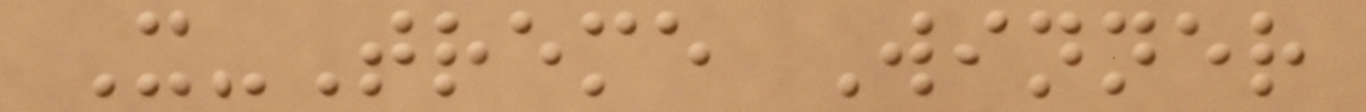X-Treme Winner
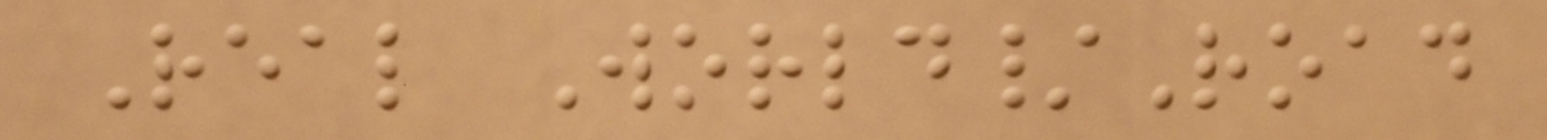Real World/Road
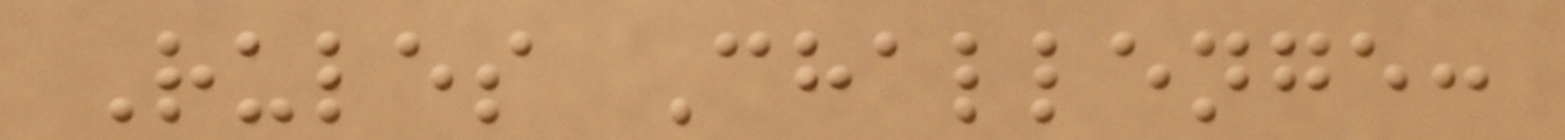Rules Challenge:
